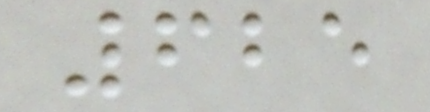625
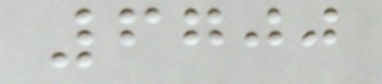6700
